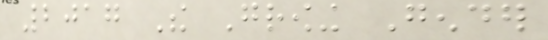2017 The Growing Gender
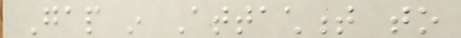Gap in Attachment to
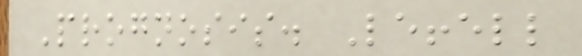Prognosis. Leffell
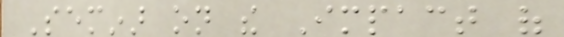Seminar on the Impact of
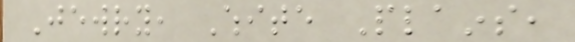Jewry, White Plains,
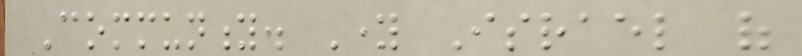Community. Young Israel of
